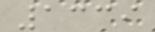1339
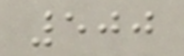500
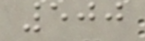500
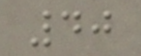40
